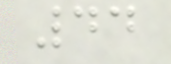44
